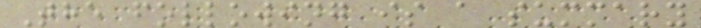The following is a summary
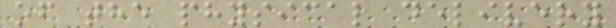of the physical delivery
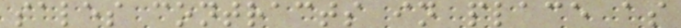sales contracts in place as
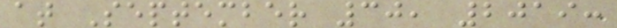at September 30, 2019:
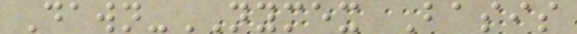Dawn-NYMEX Basis
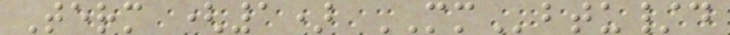Term (1) MMbtu/d
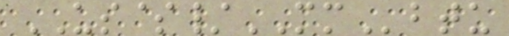US$/MMbtu
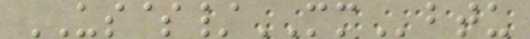US$/MMbtu
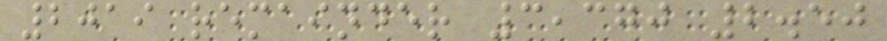2019 remainder 3,370 2.50
